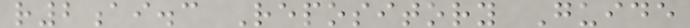r2ai.c Repository Guide
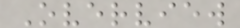Overview
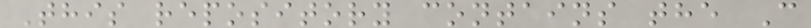This repository contains the C
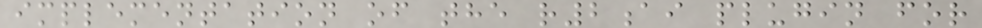implementation of the r2ai plugin for
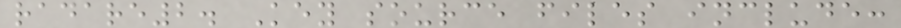radare2. Key source files include:
